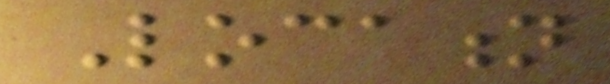Location
